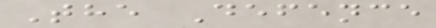The Defence
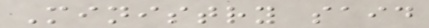Ministry said
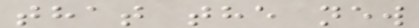that the new
